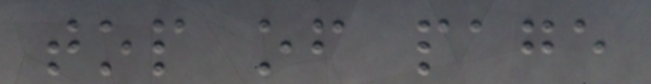top of page
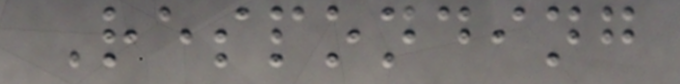Responding
